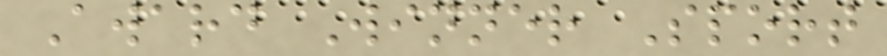Award Winner Sport
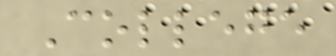College
